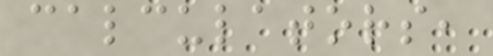calculators,
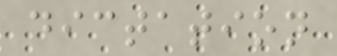dictation
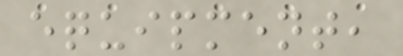equipment,
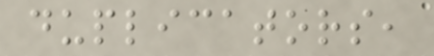duplicators,
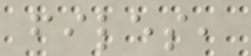files,
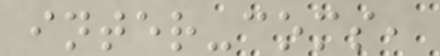inter-coms,
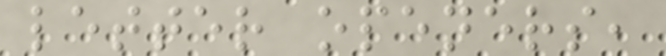letter openers,
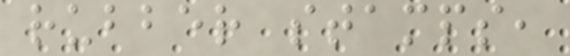rubber stamps,
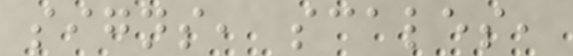signs, scales,
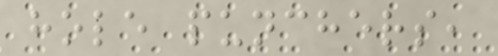hole punchers,
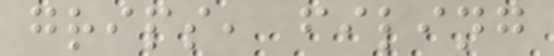grips, filing
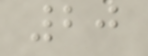20
